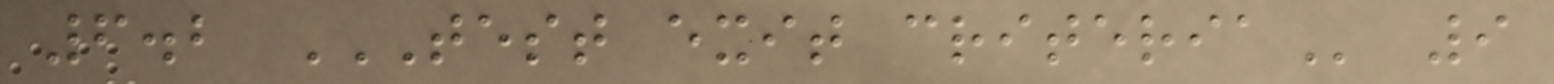6.2 TEST EXIT CRITERIA 9
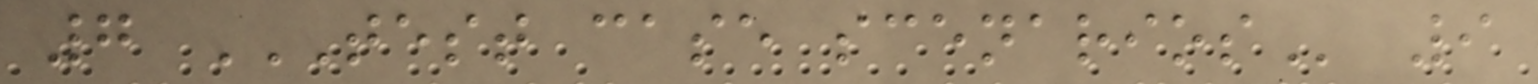7 TEST CASE SCENARIOS 9
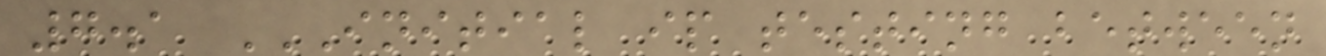7.1 INITIAL IP TESTING BETWEEN
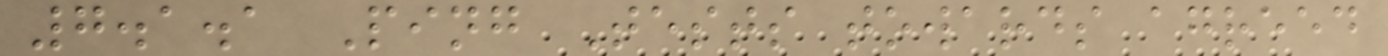7.1.1 Ping Tests towards agreed
